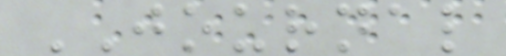JOURNAL
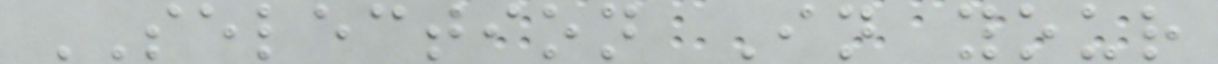SELECTION In your
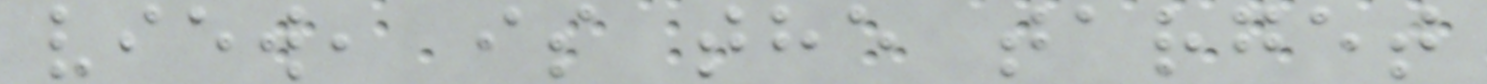view, is the target
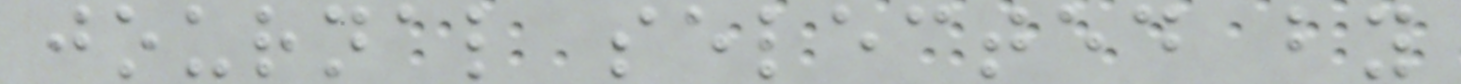journal selected by
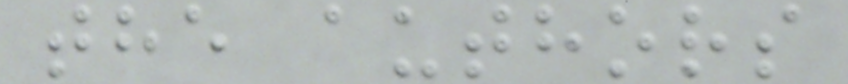the authors
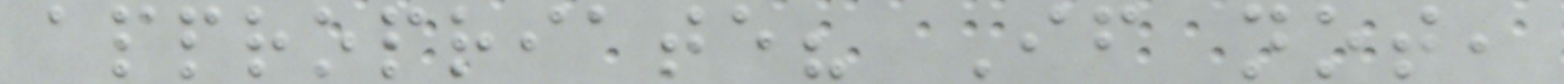appropriate? If not,
